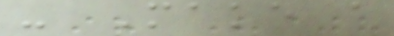- Make a
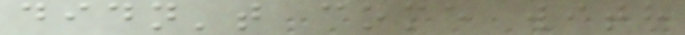didn't come with
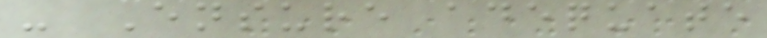- Ensure adequate
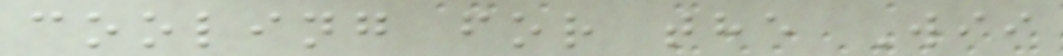cooling for the Wii
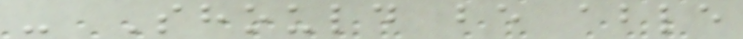- Should be able
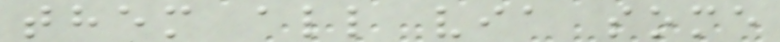them all via some
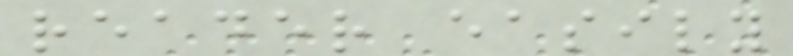reader easily
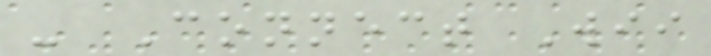- Connect Wii
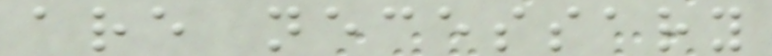are necessary
